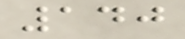140
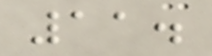11.
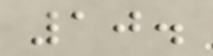10.
